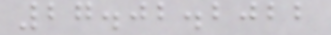27.02.2022
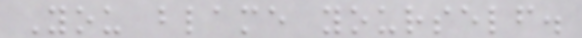You blame yourself.
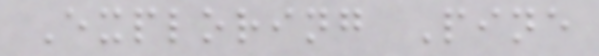Exploring Pine
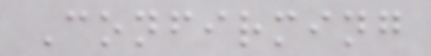Confirming
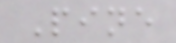Pine
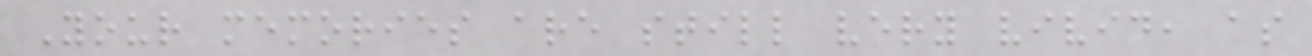Your memories are still very vivid, as
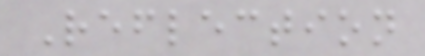Reflection
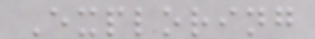Exploring
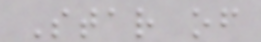Star of
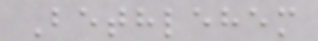Bethlehem
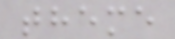theme
